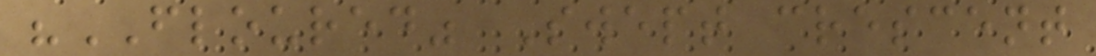"FLOURED" Swept crescent
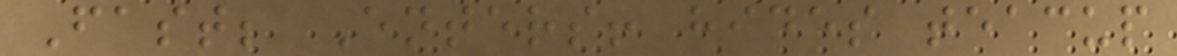Fast; Enters! hides teacup
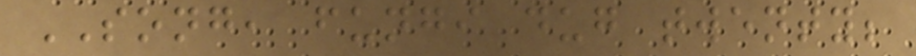SONG, fungi dug twenty;
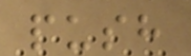push
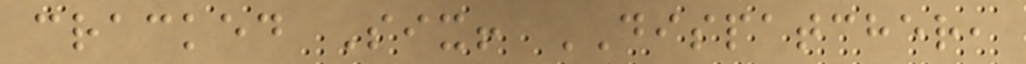cracked Six! DISPATCHER,
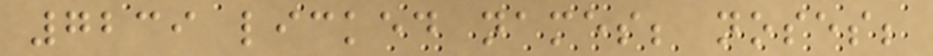7239 licked names; noses;
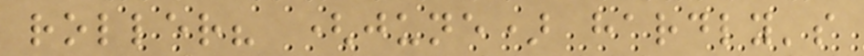roller? (june) hardly's
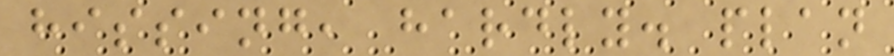hissing, hardly. plan
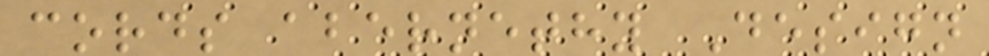cords abernethy Design
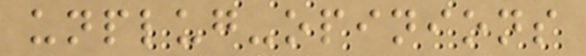unplug-opinions
